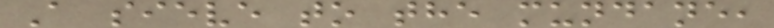A sieve to the mundane,
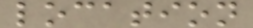location
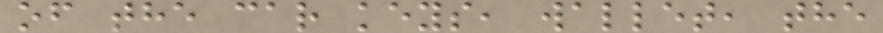of the car keys, wallet, the
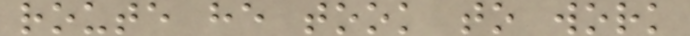route he took to work
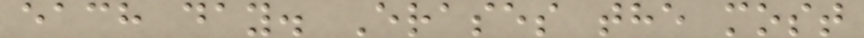each day. Erases the most
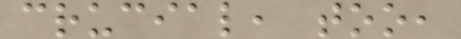crucial, too,
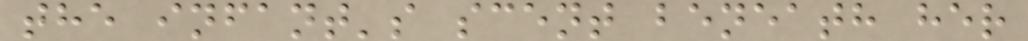the infant's scent beneath her
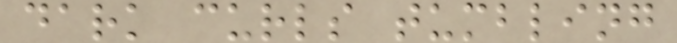dark curls tumbling
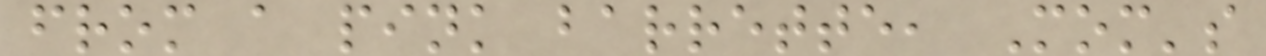from a pink barrette, Mom's
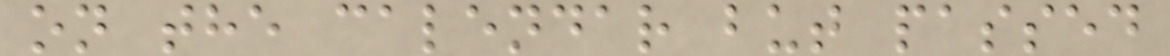on the calendar but passed
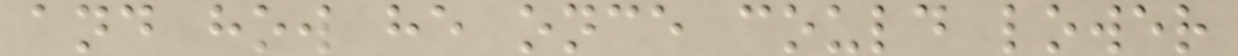and how he once could lower
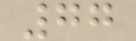77
